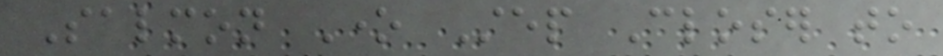Salmon One Step Closer to
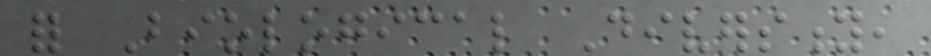for Biological Diversity,
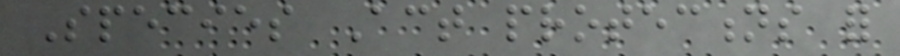Species Act protections for
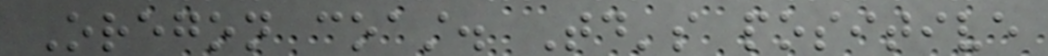Oregon coast. Today's positive
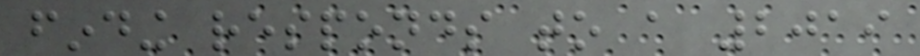finding responds to a 2019
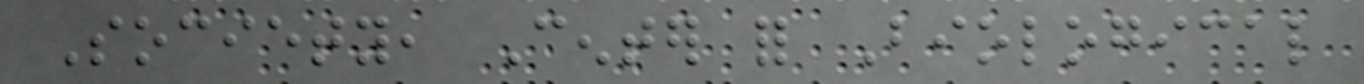Society, Center for Biological
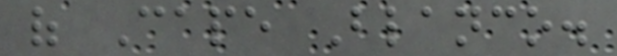of Cape Blanco.
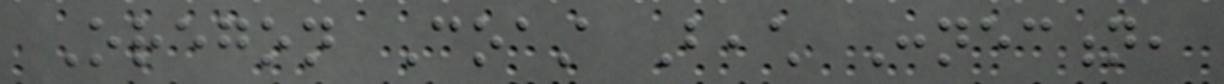Oregon Coast Beach Connection,
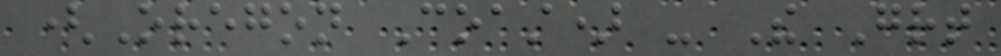(Oregon Coast) - The Great
